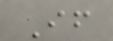If
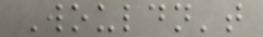Wouldn't
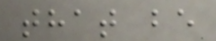that be
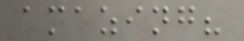amazing?
